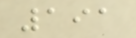191
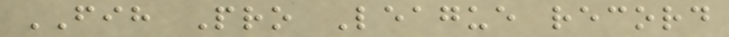FIH Pro League record
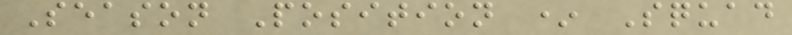Season Position * Squad
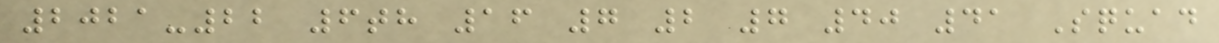2021-22 6th 16 7 2 7 40 41 Squad
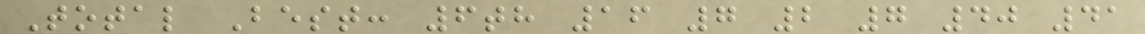Total Best: 6th 16 7 2 7 40 41
